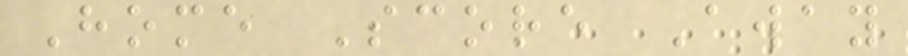Home Score Away
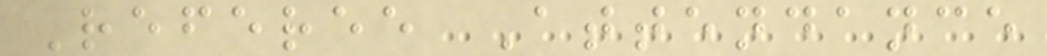Referee Attendance
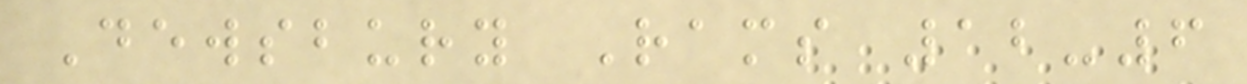Dewsbury Rams 12-6
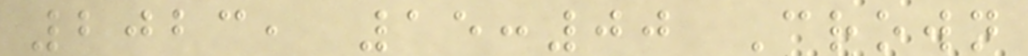2023, 15:00 Crown
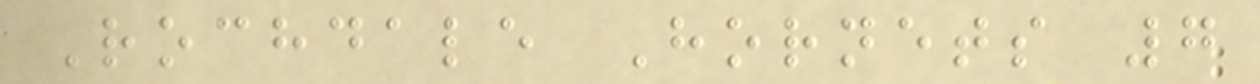Rochdale Hornets 7
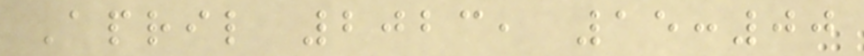April 2023, 15:00
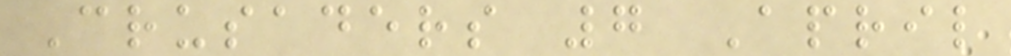Crusaders 7 April
